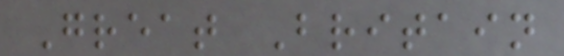Great Britain
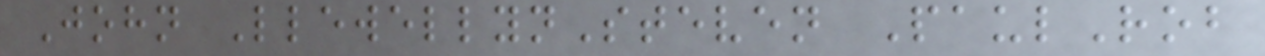John LlewellynSteven PaulRob
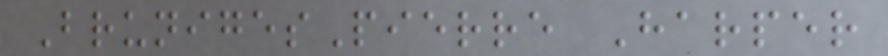BrunigesPierre Harper
